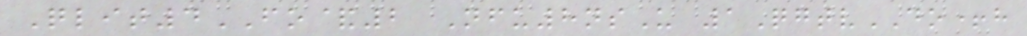Qlit4FO&2 Nfu8nsU 1QgtvDO+h
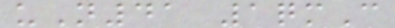uN41 1qmC
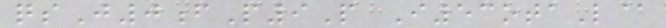qsJ0fP9P I53otaL@
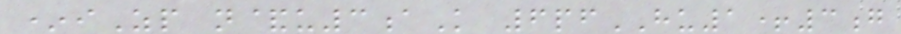*iZp n&u3aK 6pfHU1+3g
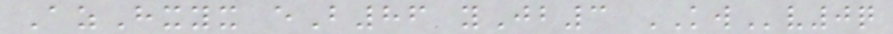AzHxyx eB86 yJb3 KWv0q
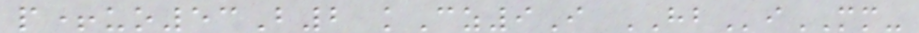p+uo53B2 kCz9I HBiMM-
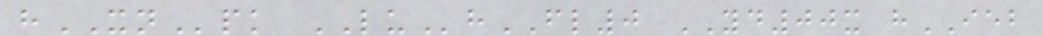hXNpk LUhFL0 YD00x hIEB
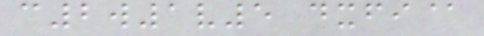c2w1v5 dxfi@
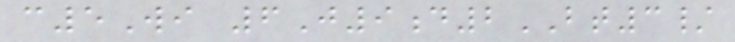c5Wi 6J9d2BT3/
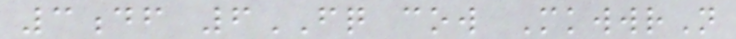3df 6FQ cow MkwwrN
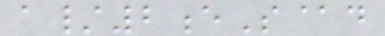a/2eS@d
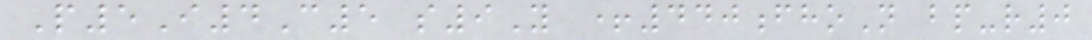P5I4C5 s9Y +440fhoN bp-r0
